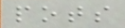pots
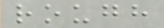rough
